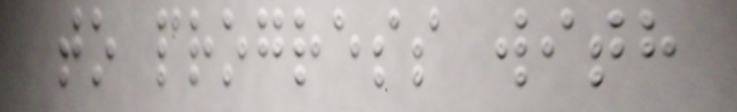to progress with
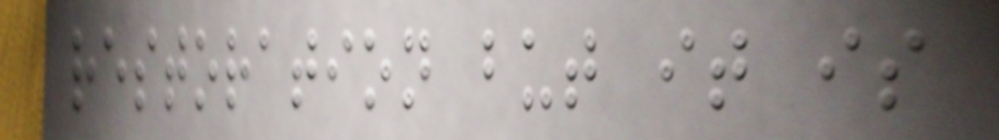restoration but it is
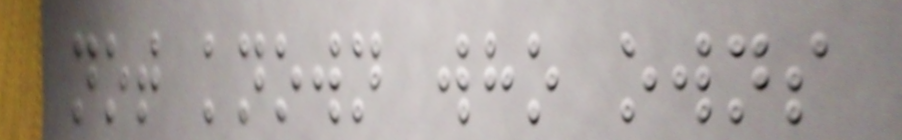not known who owns
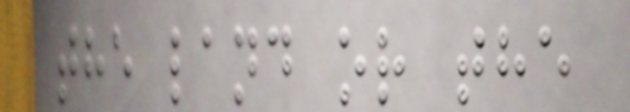the land or the
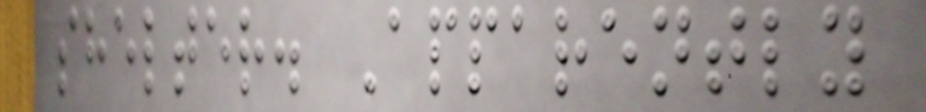shelter. Apparently
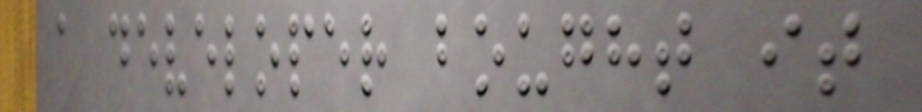a developer bought it
